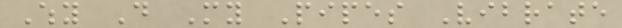Why Do My Pipes Vibrate
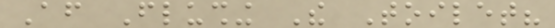After Flushing The Toilet?
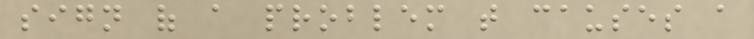sign of a problem that causes a
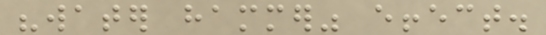"water hammer" effect.
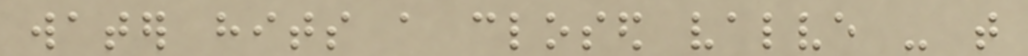water hits a closed valve - that
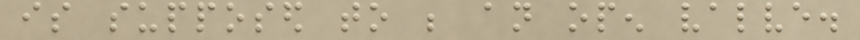is supposed to be an open valve.
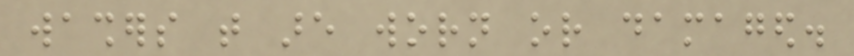washers that are worn or damaged.
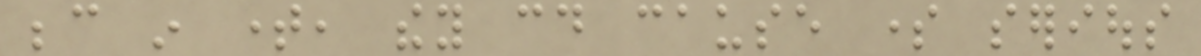because in time, they could cause some serious
